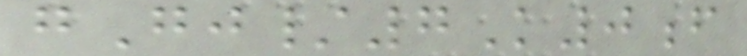gGj/7K0f
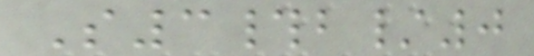S3#b/0
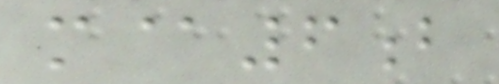m@6b
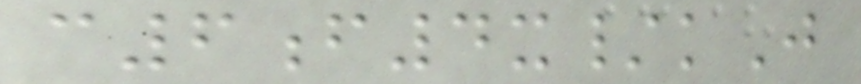c6f4x/kJ
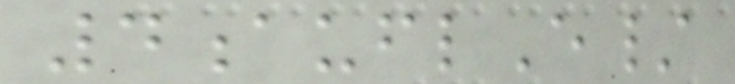4auflE/
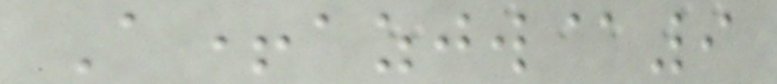A+azjw@9
